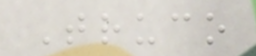Truco
